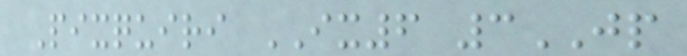Pixquiri IX6 3JP
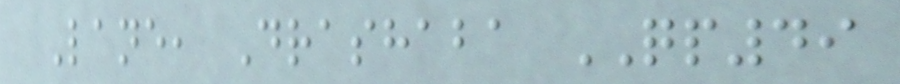Lane, Drashaba QP49
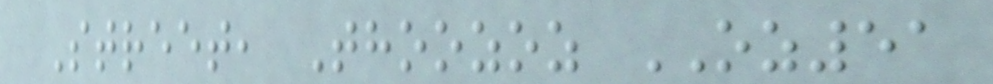Street, Thoozoz OZ51
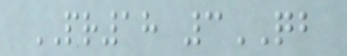PR18 3QB
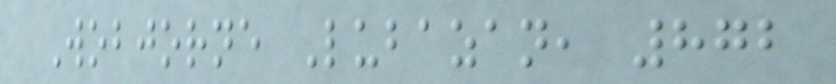Wobjorne Lubazan, 872
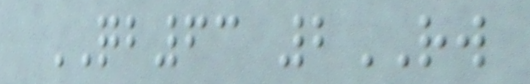QB63 2RW
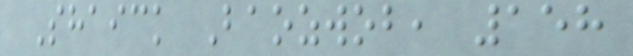Shaick Baozwob, 158
